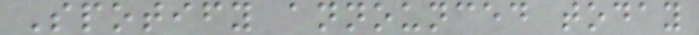Spotify announced today
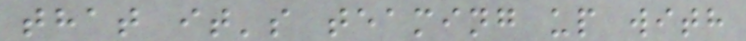that it's teaming up with
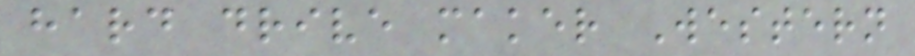hard drive maker Western
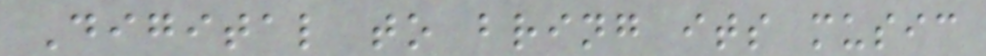Digital to bring its music
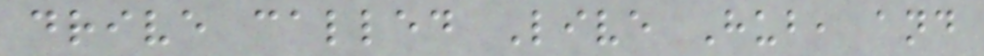drive called Live Hub, and
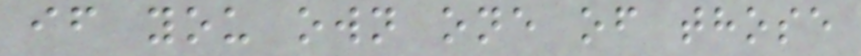if you own one of those
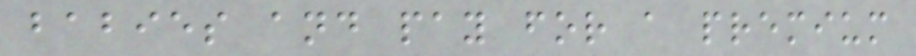babies and pay for a premium
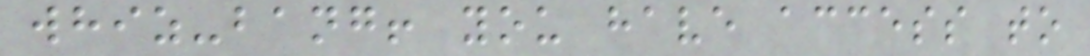whiz-bang! you have access to
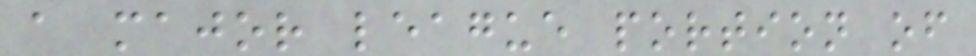a major league portion of
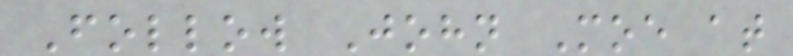Follow John Moe at
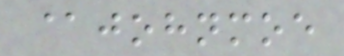@johnmoe
